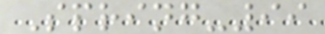Spring-99
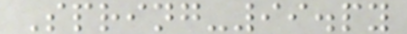Spring-99.py
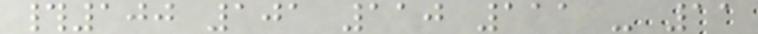#100 101 110 111 - 11
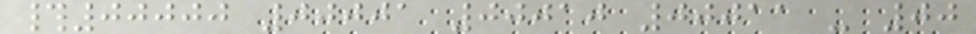#00000 00001 00010 00011 - 00
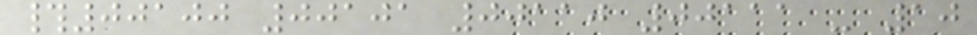#00100 00101 00110 00111 - 10
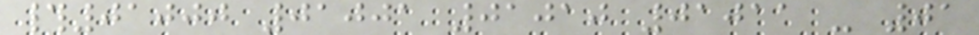#01000 01001 01010 01011 - 01
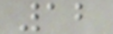12
